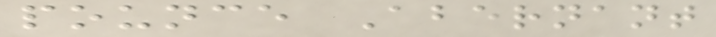pounce Abernant
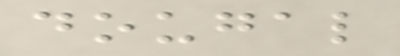dougal
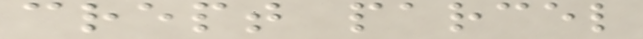crept parcel
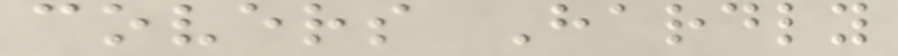covers Hardly
